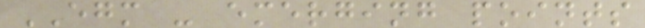EGM - emerging points
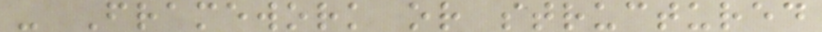- Framework or structured
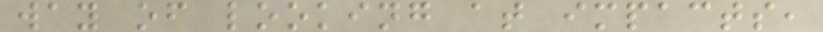way of looking at impacts,
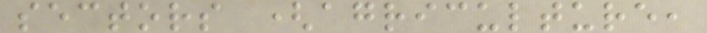sectors (agriculture,
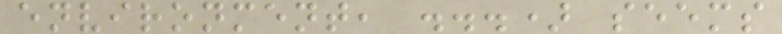environment, ...) seems
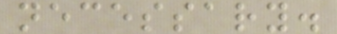necessary.
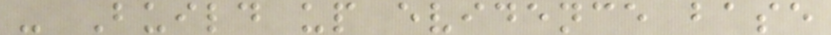- Build up evidence base
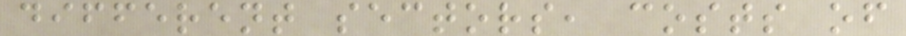different sectors, costs of
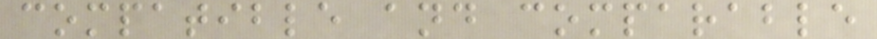compatible and comparable
